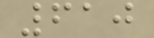610
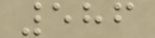586
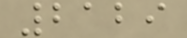2129
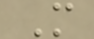M
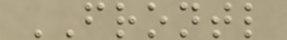FRONTL
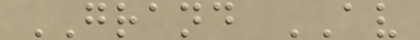GRAND AV
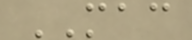MAC
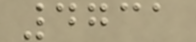4731
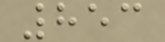853
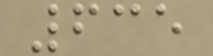635
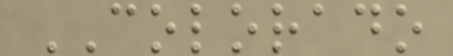COLORADO
